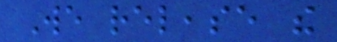We release the
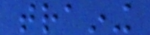training
